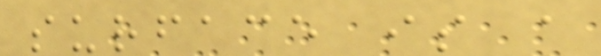surface is a
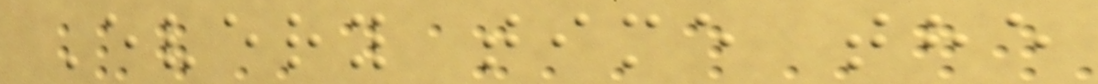Every time the
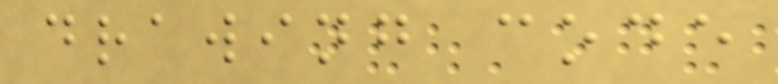drawing code
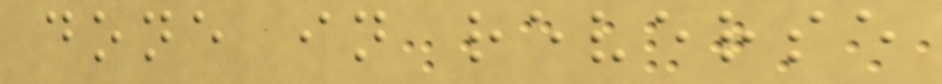done in reverse
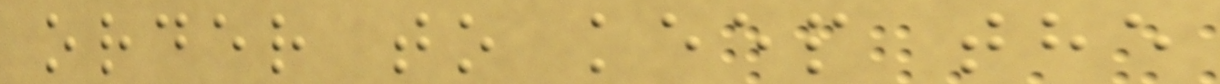order to keep the
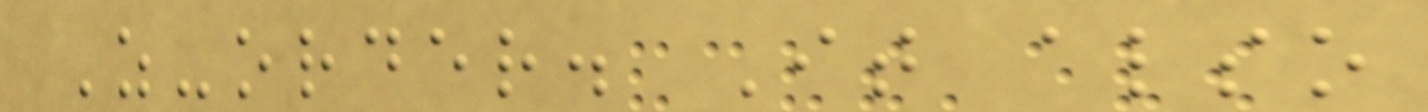Z-order. It also
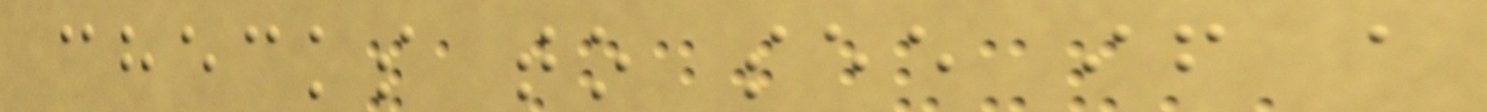checks to see if a
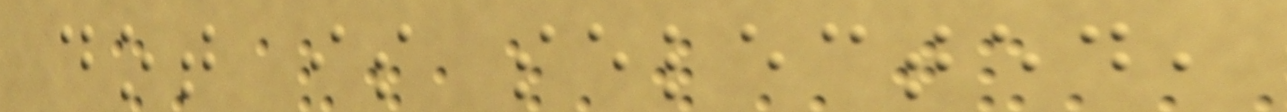dot is selected,
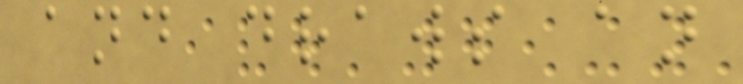and draws an
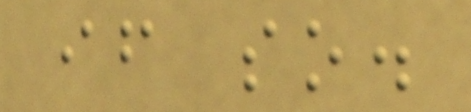if so.
